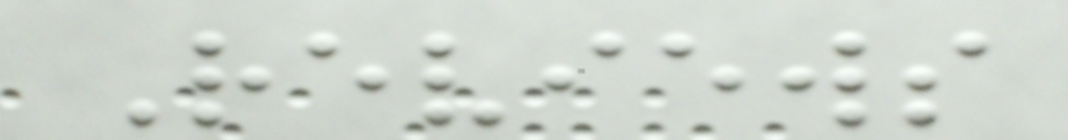Reviews
